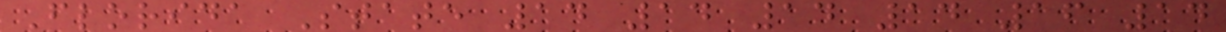Florida State 14 14 14 14 16 14
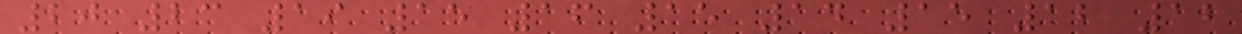20 23 19 15 16 15 14 15 12 12
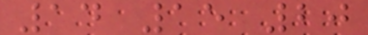14 15 20
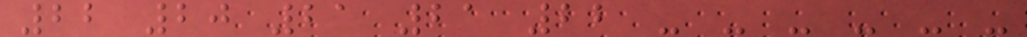22 20 21 21 22 - - - - - -
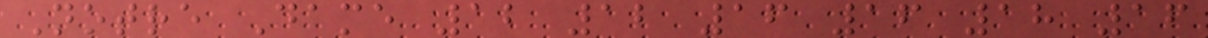Notre Dame 12 12 16 16 18 16
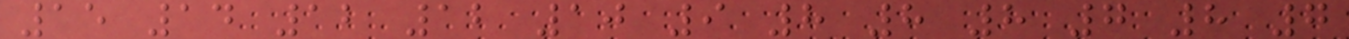15 14 12 12 10 9 8 8 8 7 8 7
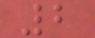2
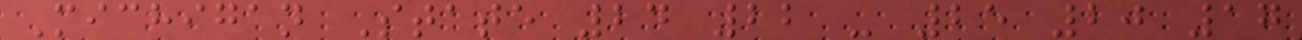Michigan State 24 22 - 25 20 17
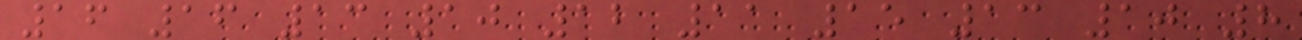16 16 13 10 12 11 15 13 10 8
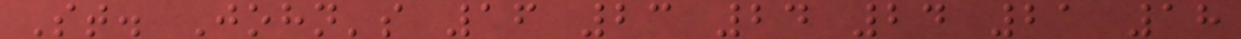St. John's 16 23 24 24 21 18
